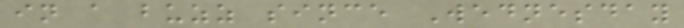in a buzz since Wednesday
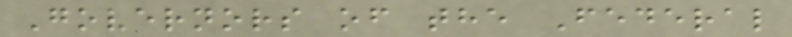Governors of the Federal
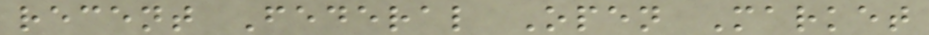recent Federal Open Market
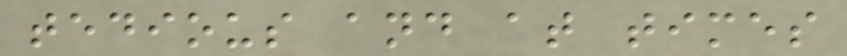tedious and at times
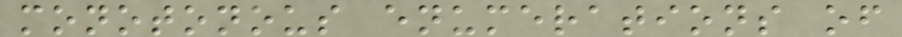monotonous enumerations of
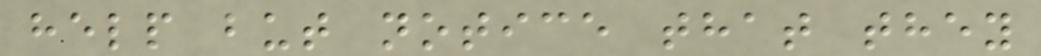help but notice that they
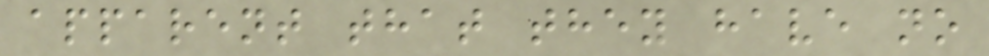apparent that they have no
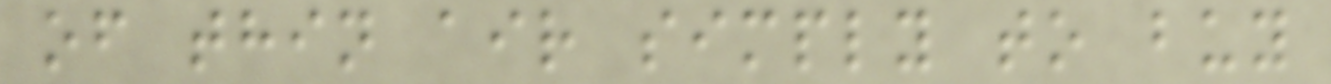of thin air simply to buy
